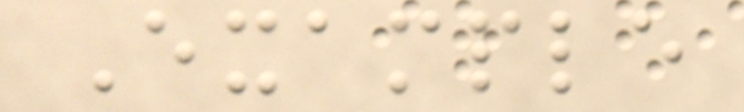Example
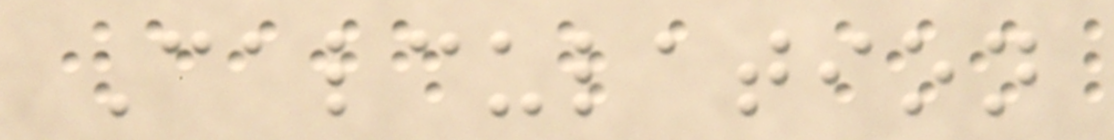Calculation
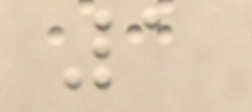1
